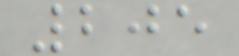205
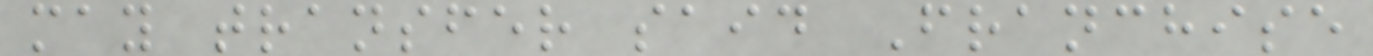may transfer said Franchise
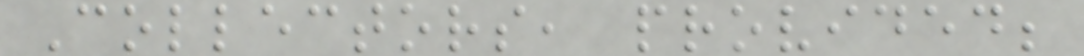Collectors, provided;
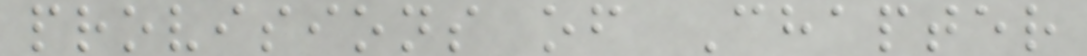provisions of Chapter
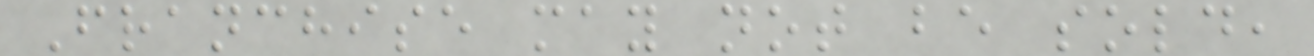Franchise may not be sold,
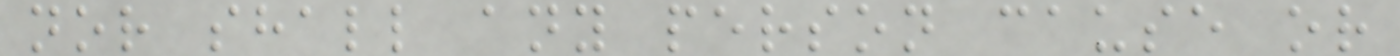nor shall any person cause or
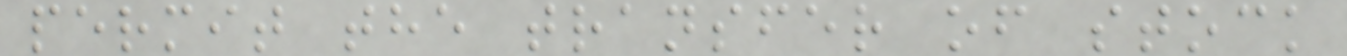permit the transfer of stock
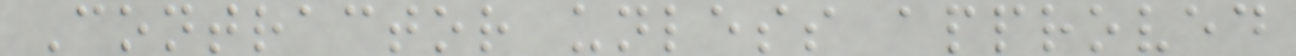Contractor unless approved
